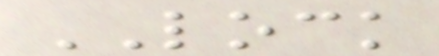LOCK
